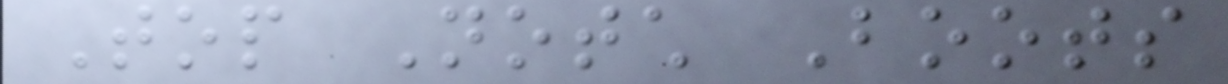Top Notch Boots
